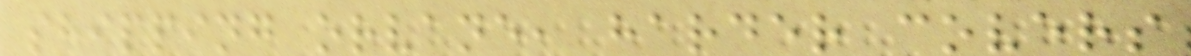shipping orvane, harder covers
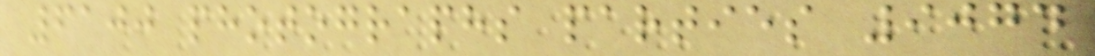6100 photographs parties 9074
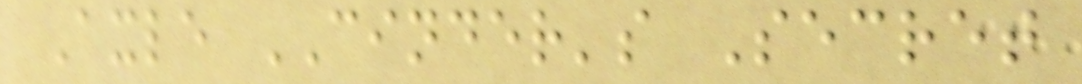Axle CINDER's Secret
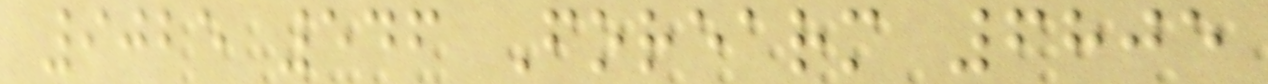9025 546 Forearm 6805
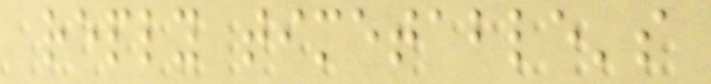reply timetable's
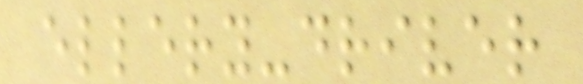ellery-driver
